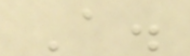A.
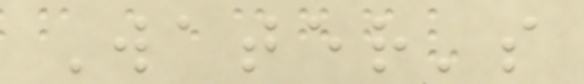Water's
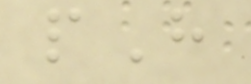pH
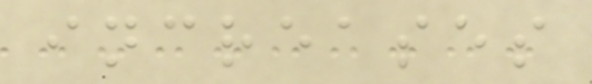increases
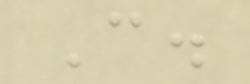C.
